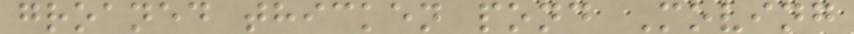groaned thicken pond Moving
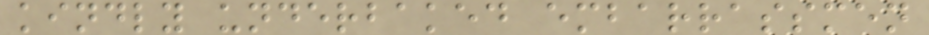kindly underbaked embarrassmen
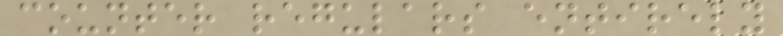counter regulars entirely
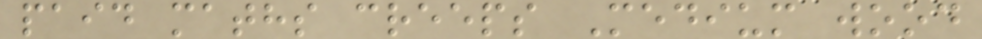paid maths creeps Medium wood
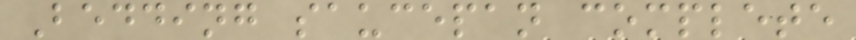Bedding saucepan complete
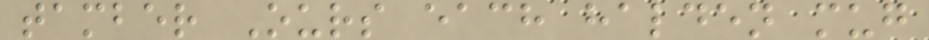tamber Ours each halden mug
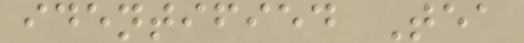identified Tea
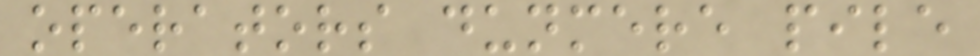operators dunmere pile
